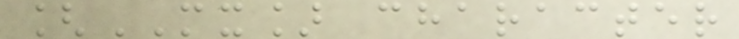[MX] character
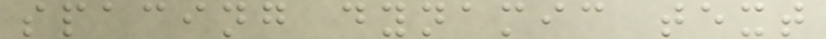spacing dynamic text
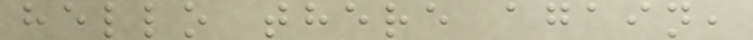hello there again,
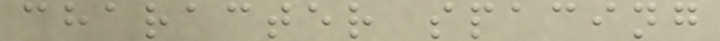character spacing
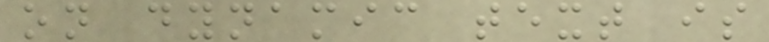on dynamic text is
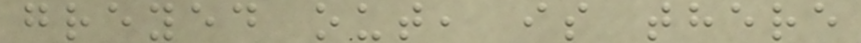greyed out, is there
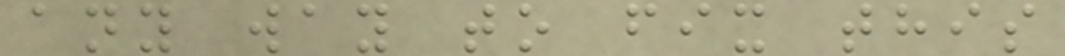any way to fix this
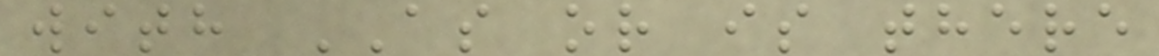with AS or is there
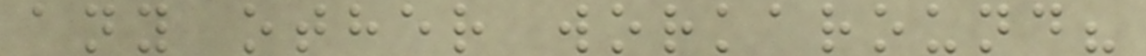any other workaround?
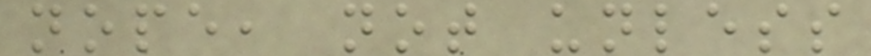nope, not unless
